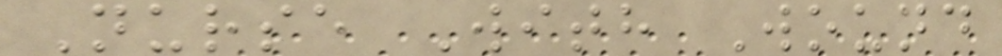Nurse With Wound
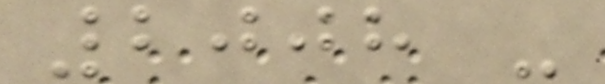2008 -
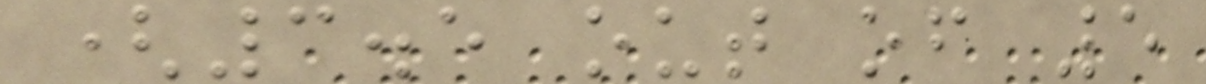(3.5 out of 5
